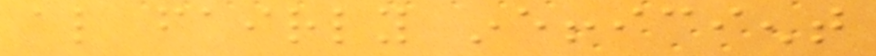also fairly inefficient
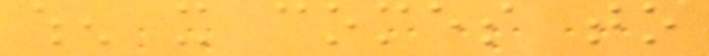when it comes to
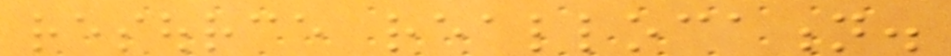resource reallocation.
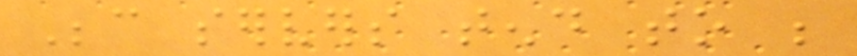Because servers tend to be
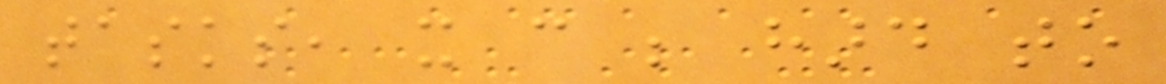tasks, it can be hard to
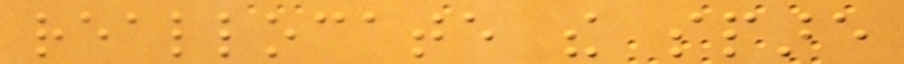reallocate the spare
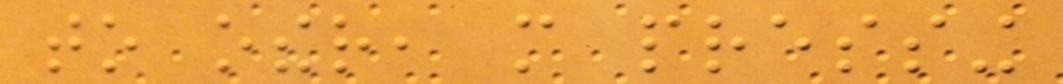to other, more pressing
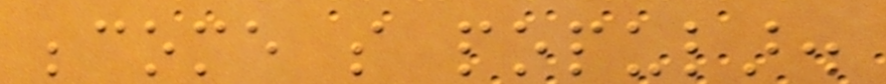become so popular.
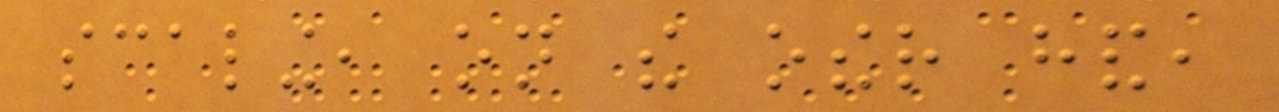scaling, on the other hand,
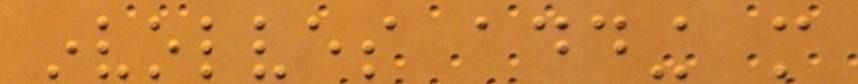involves adding more
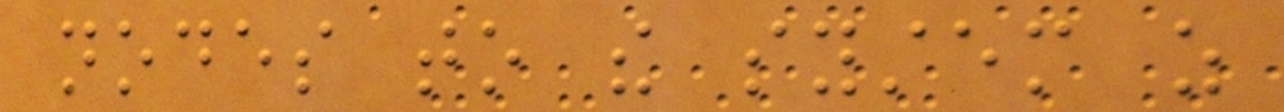nodes to the system as
